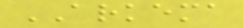ARKEMA
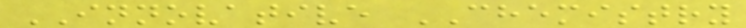INNOVATIVE CHEMISTRY
